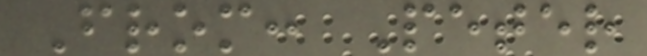From: Peter
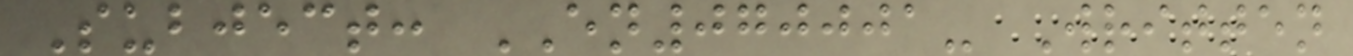Subject: EN070001- Written
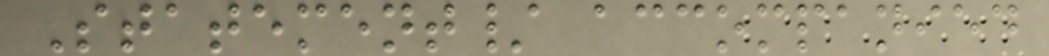Statement/ accompanied
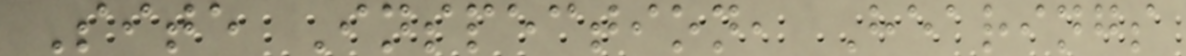Site Inspection, Hearings
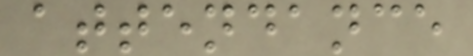attendance
